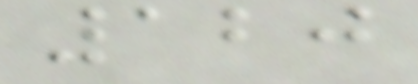120
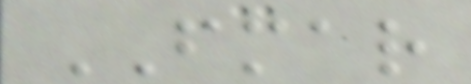FMAR
